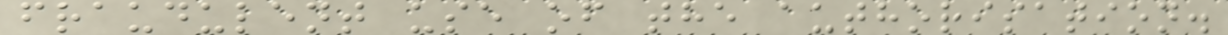fraudulent use of the authorisation.
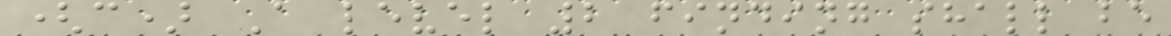(c) A level 2 finding shall be
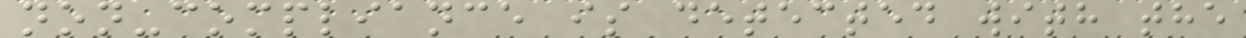non-compliance is detected with the
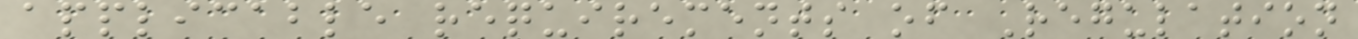applicable requirements of Regulation
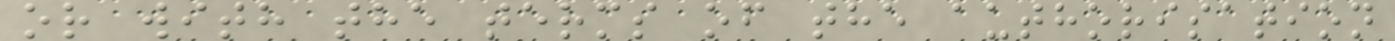or with the terms of the authorisation
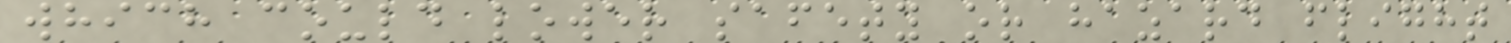which could lower safety or hazard flight
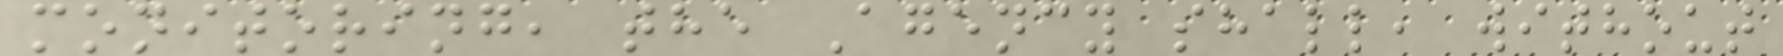monitoring, the Agency shall, without
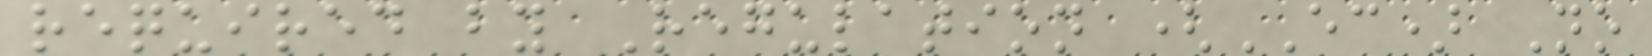required by Regulation (EC) No
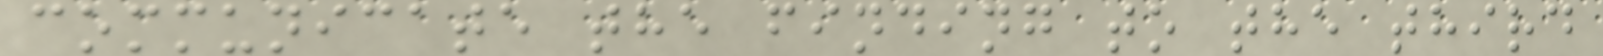communicate the finding to the third
